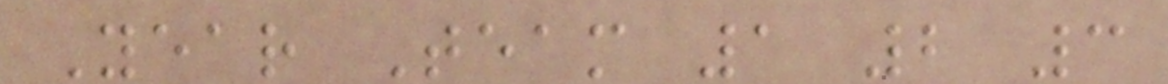Year Team 1 2 3
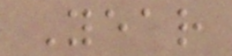Year
